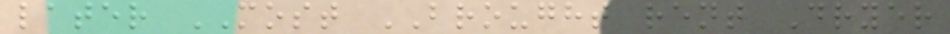later MOST BROUGHT rent Dryer
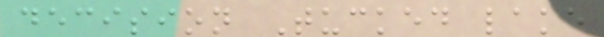decision Tucked lake
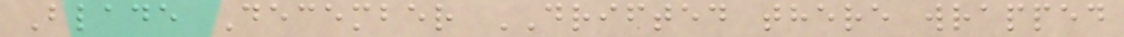Blade December DRIFTED there wrapped
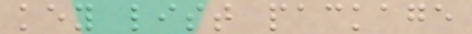key list package
